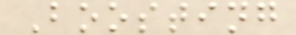Boosting
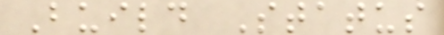Build Status
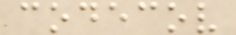codecov
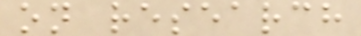on research
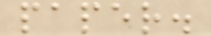paper.
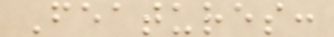Features:
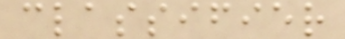classifier
